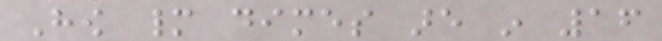How many dimes are in 16
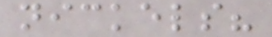nickels?
